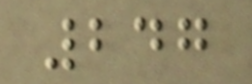247
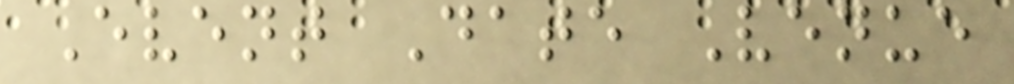Event Date Venue
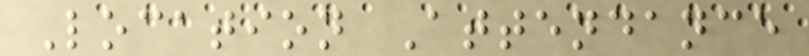Location Attendance
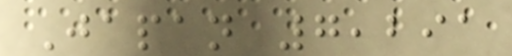Japan 7,291
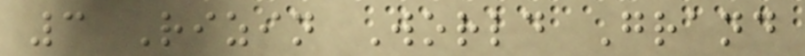3 Rizin World Grand
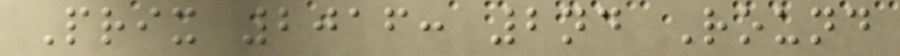Prix 2016: 2nd Round
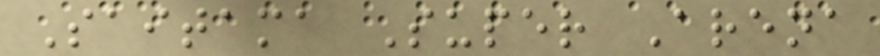Saitama Super Arena
